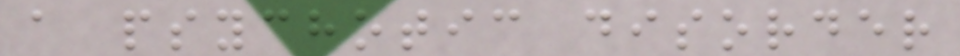a psychotic disorder
